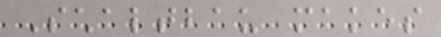Schaltbau makes
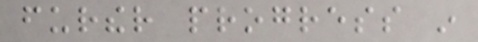further progress in
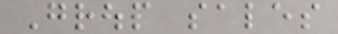Group sales
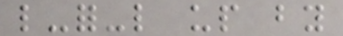like-for-like up by
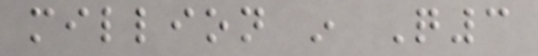million in Q3
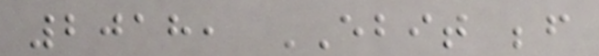2018, EBIT before
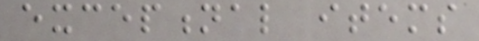exceptional items
